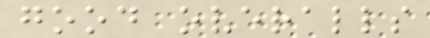good overalls
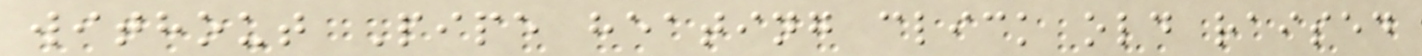without Pipe heating click old raised
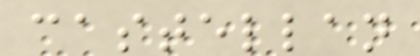castellan
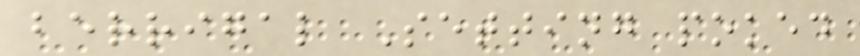berrigal Setting poked
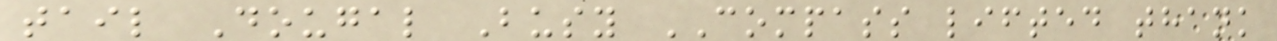tail Dougal Busy COMPASS lifted thank
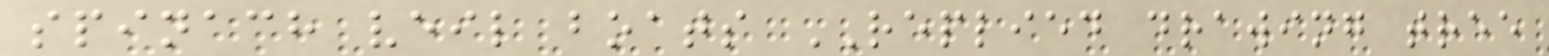spinach veil boats REPLIED drawing tree
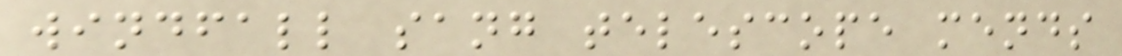windfall sang telescope mends
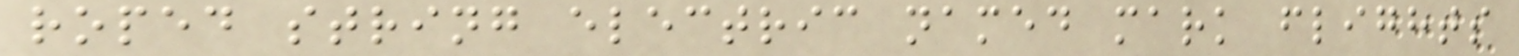roped string electric named mark flights
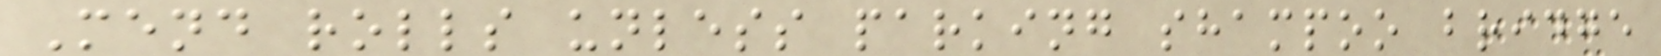Mend rolls unless parking shampoo bridge
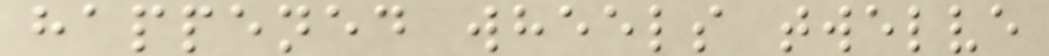happened wheels twelve
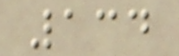134
